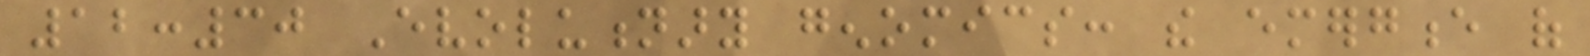12:30 Evolutionary genomics: the emergence of
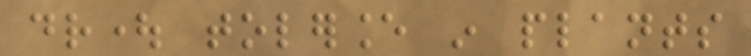drought tolerance in plants
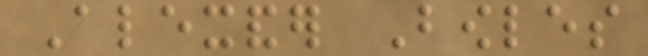Alexander Bowles
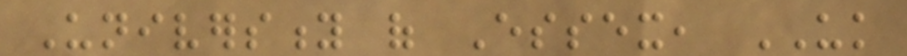University of Essex, UK
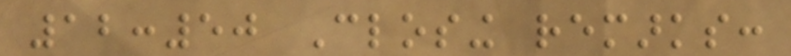12:50 Closing remarks:
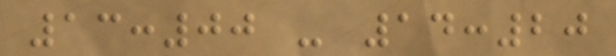13:00 - 14:20
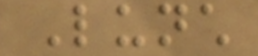Lunch
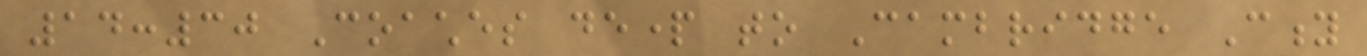14:30 Coaches depart to Cambridge City
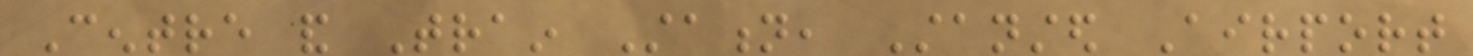Centre and Train Station, Stansted Airport
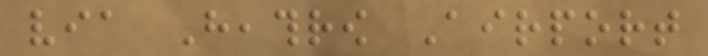via Heathrow Airport
